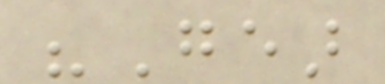"Gear
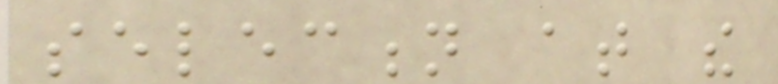selection at the
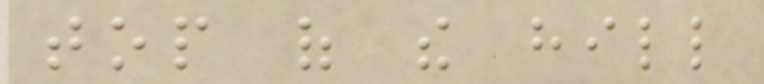top of the hill
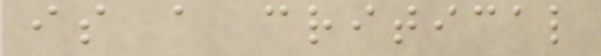is a critical
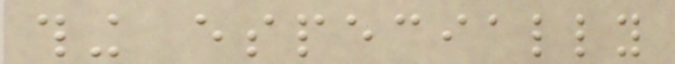thing especially
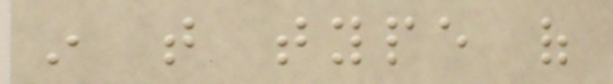in that type of
